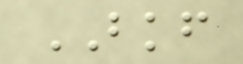BKF
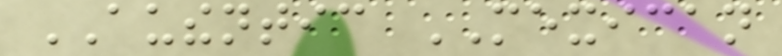AUTHENTIC MEXICAN
